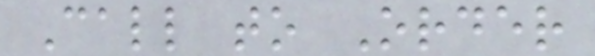Call to Order
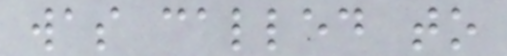was called to
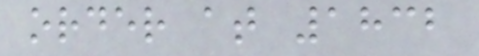order at 1832
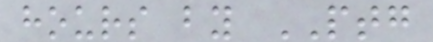hours by PTG
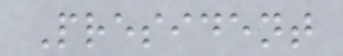President
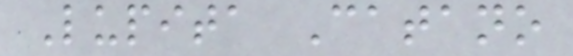Lupita Catano
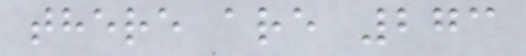there are 273
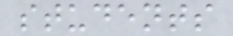students
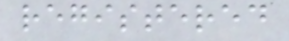registered
